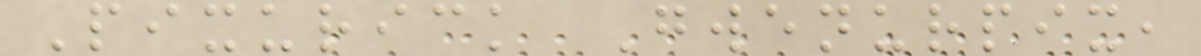Pixurick Gwenurpix,
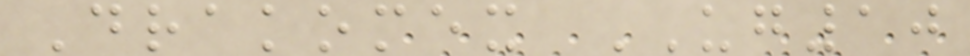Drakomex UG10
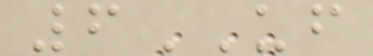6UF
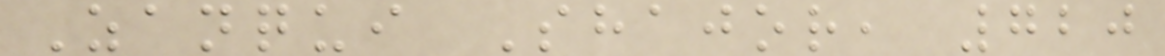Zanqui Shajor, 720
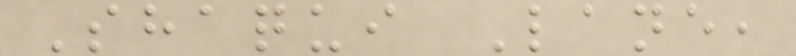Shaqui Lane,
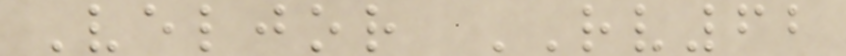Veljor RV62
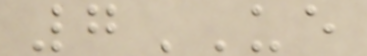7UE
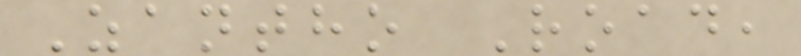Zantho Road,
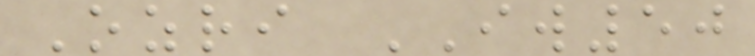Ozri IW50
